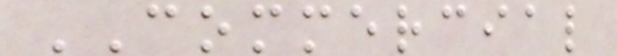COMMERCIAL
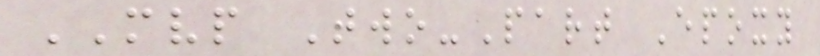MVP Two-Part Epoxy
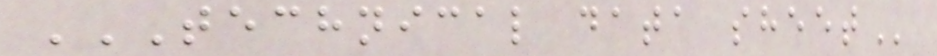TECHNICAL DATA SHEET
